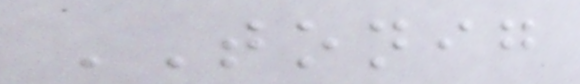TONIG
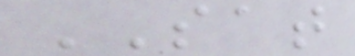SAT
